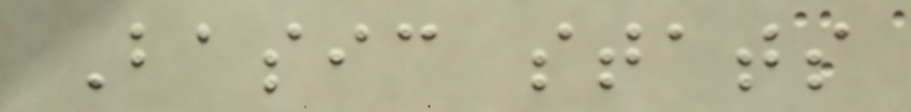Basic stats
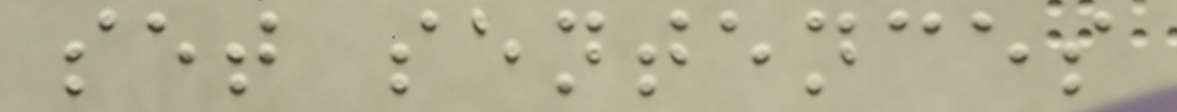set sentences
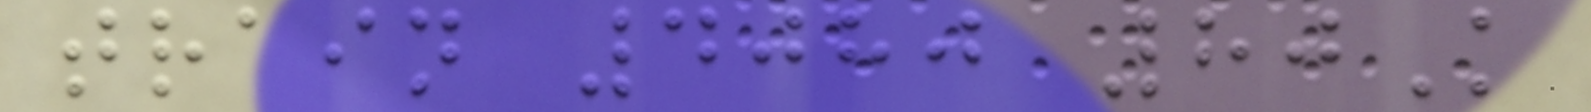train 4080 80K
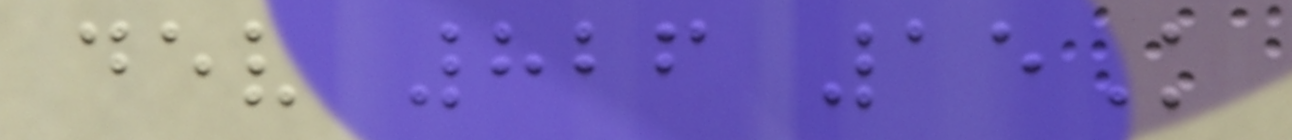dev 826 15K
